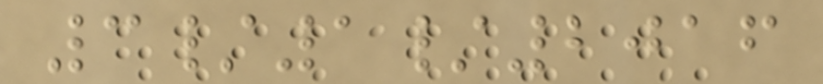3/1/2016
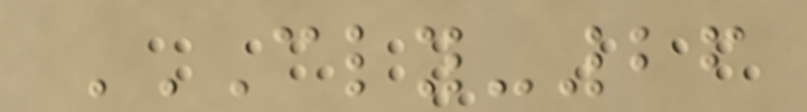CLY-26
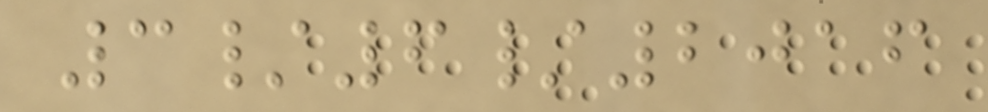3/6/2016
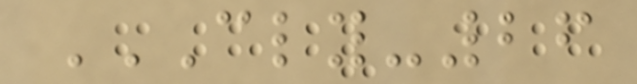CLY-26
